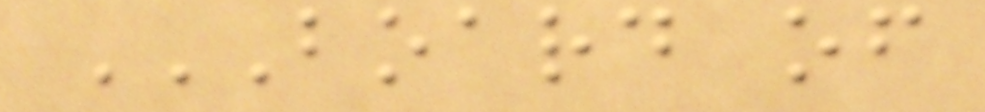BOARD OF
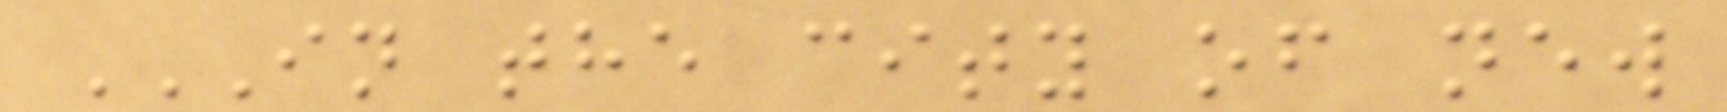IN THE CITY OF NEW
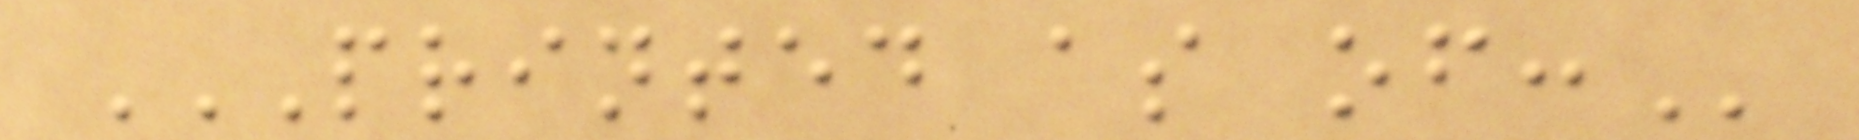PRINTED AS OF:
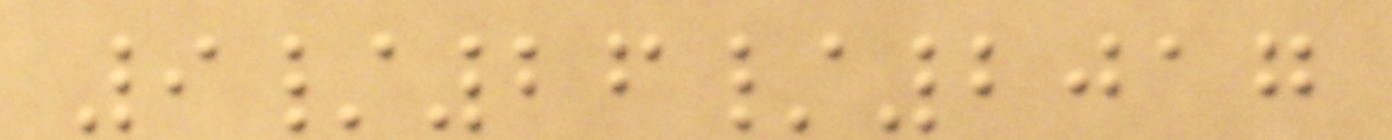9/26/2017
